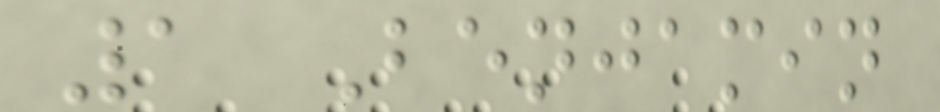1 Benjamin
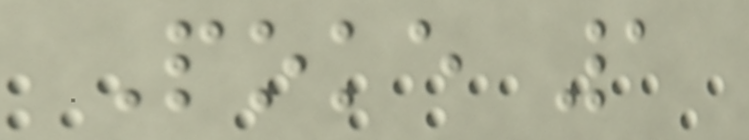Poke 1
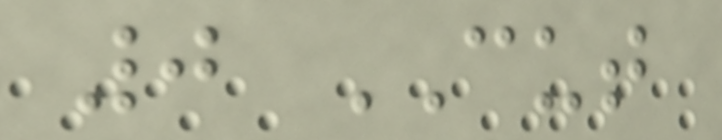0 CUT
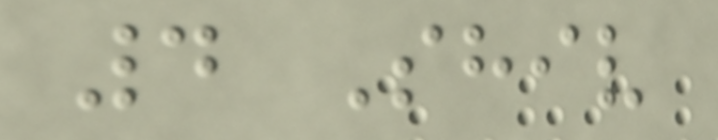4 Shiv
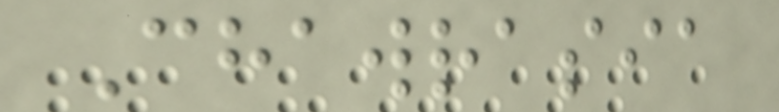Chawrasia
